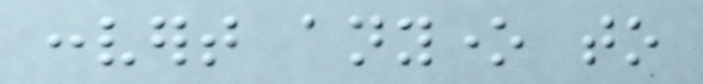convert anyone to
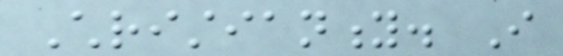Christianity. I
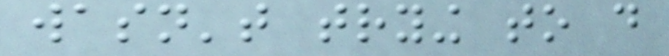wasn't trying to do
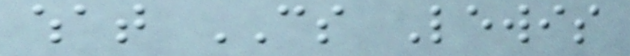what CS Lewis
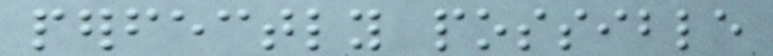perfectly possible
